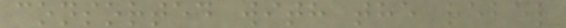consorted with the rebel
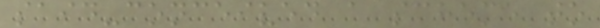said-conceived a scheme to
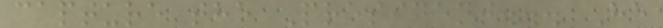capture the President... He
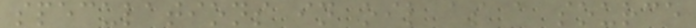speculations in oil as a source
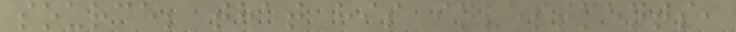source; that his investments,
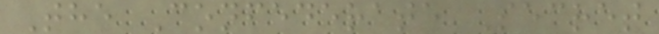The Confederate Secret
